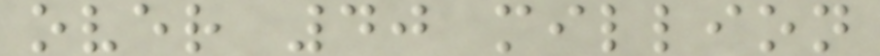over 40 million
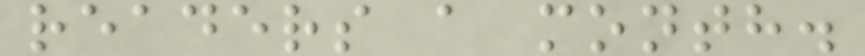readers a month.
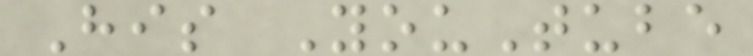His YouTube
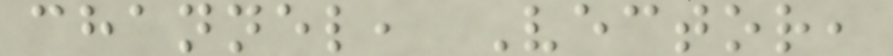channel, Vector,
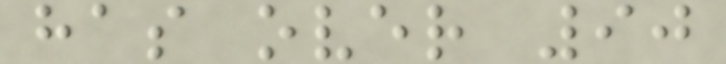has over 90
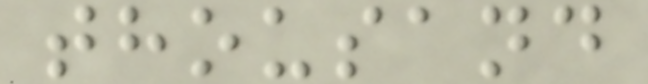thousand
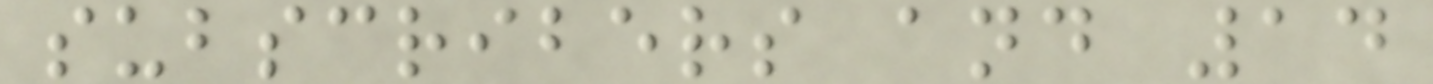subscribers and 14
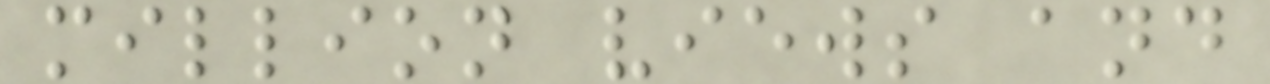million views and
